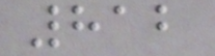812
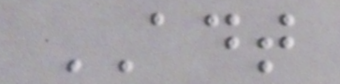ADT
